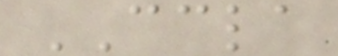CCLA
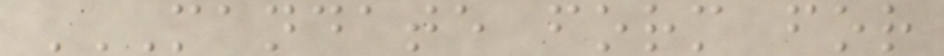MANDATE FORM FOR
